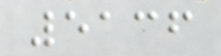5136
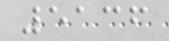5136
